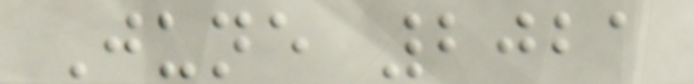June 2021
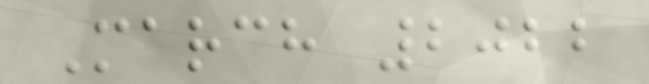March 2022
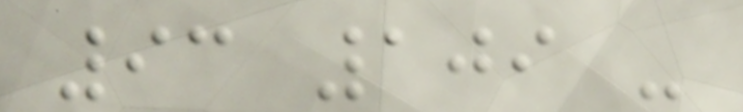93 109 -
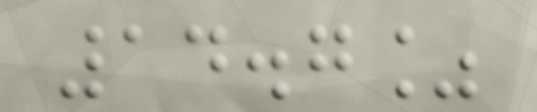14.7%
